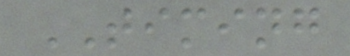TIMING
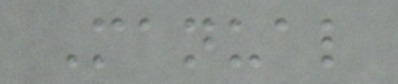Manual
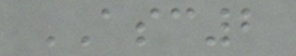ASC2
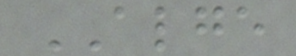ALGE
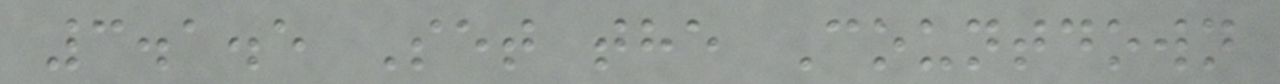3.1.5 Set the Countdown
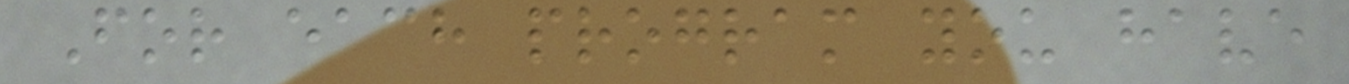For each program you have
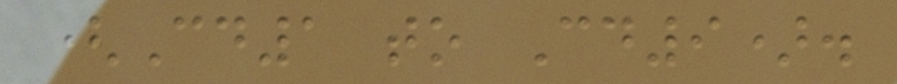(Cd1 to Cd9).
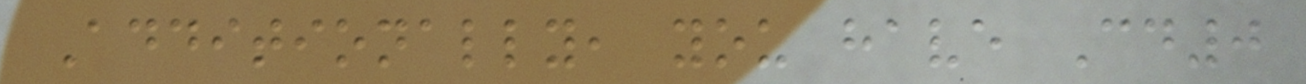Additionally, you have Cd0
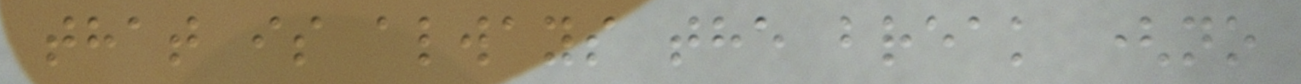that is always the break (no
